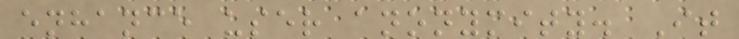enhance user anonymity. It
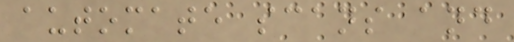automate scans and
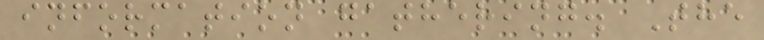information gathering. The
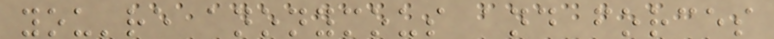you're anonymous and forces
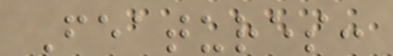Features:
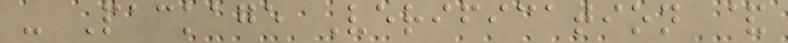- Package Verification &
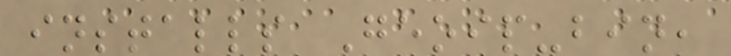installs Geoip-bin,
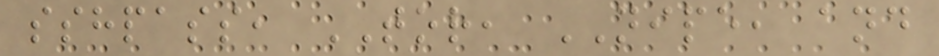sshpass, TOR, NIPE, and
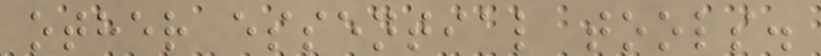other essential tools.
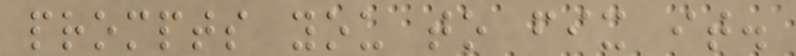prompts you to fix it.
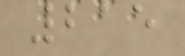215
